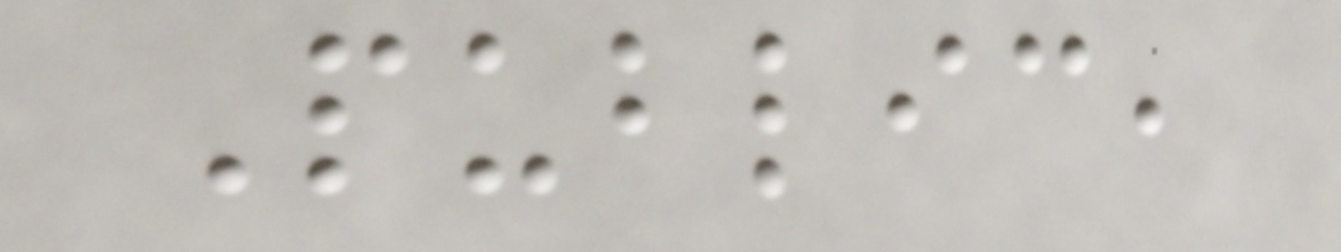Public,
